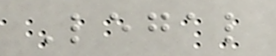Legal
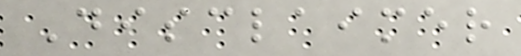Disclaimer
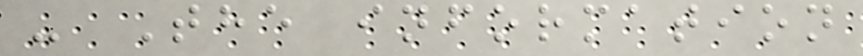- The information
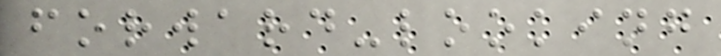forward-looking
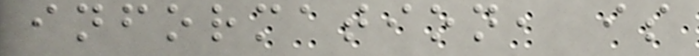information, is
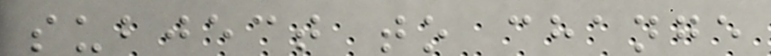subject to change
